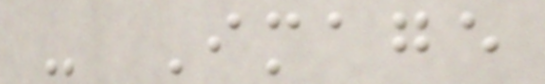- Image
